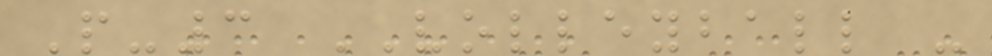P-3 VOLLEYBALL -
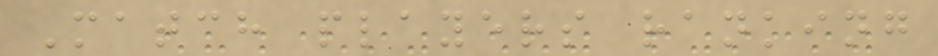Match players ranking
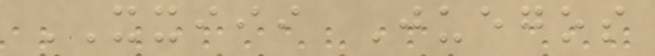XXIII Juegos
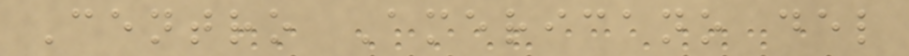Centro Americano del
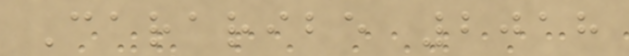Cararibe 2018
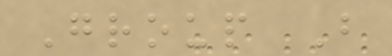Group B
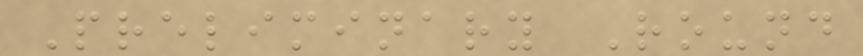Preliminary Round
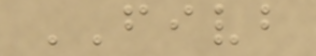FIVB
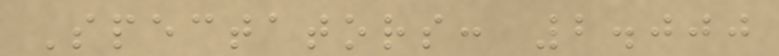Spectators: 2.000
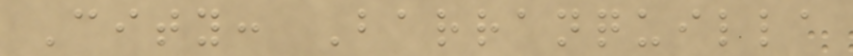City: Barranquilla
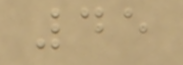45
